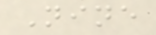Nine
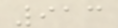913
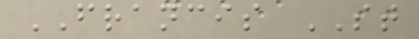FRANCIS ST
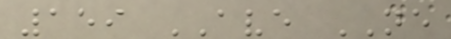159 AVE NE
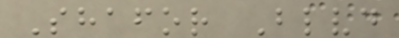Shafor Blvd
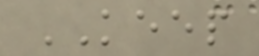KEEP
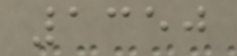1350
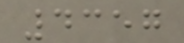4357
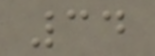34
